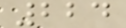224
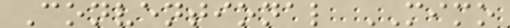Conventional MIMO
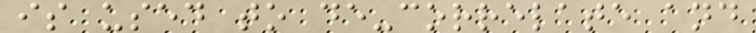is used to de-correlate and
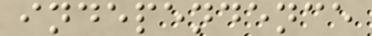independence
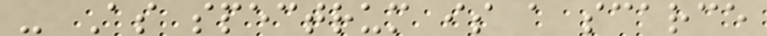- As spectrum is a scarce
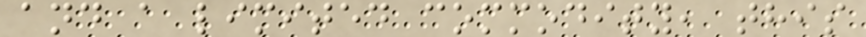and a limited commodity, this
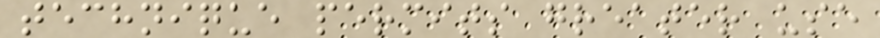technique permits greater use
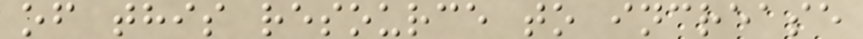of this resource to increase
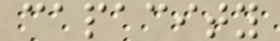capacity
